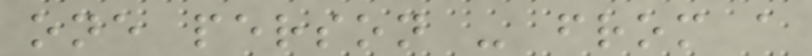one person - from a
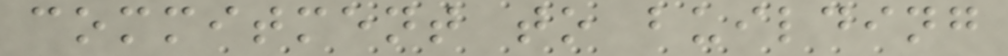commitment to building
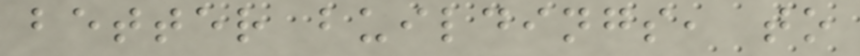better buildings, to
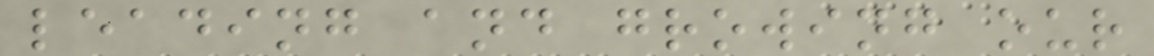leading and growing our
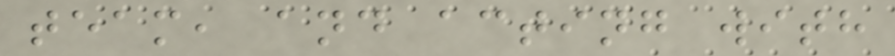team, and acting with
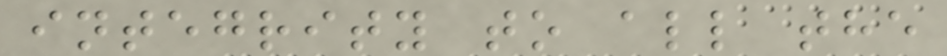integrity to all the
